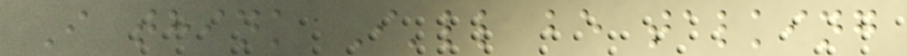I think I'll be talking
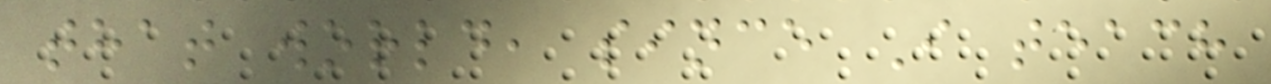that world, since I teach
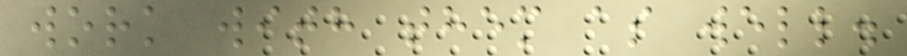work with them as well.
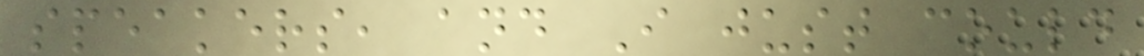speakers, and I just could
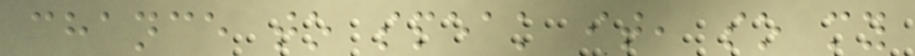chance to speak it, so my
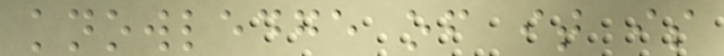knowledge of it is
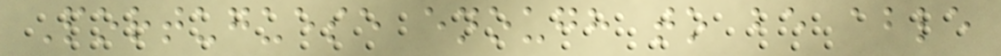Portuguese enough to be able
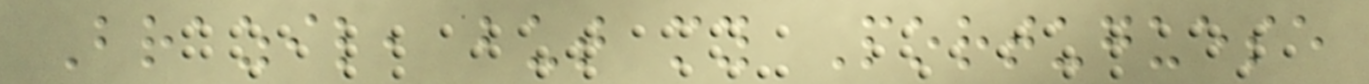Brazil, but my Portuguese
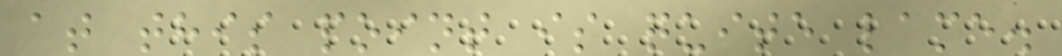at this point is quite lame.
